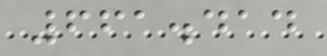661.414
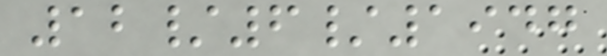12/6/1947
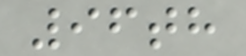96th
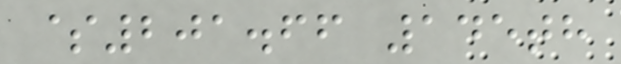$201.66 145th
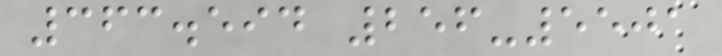363.594 256-5501
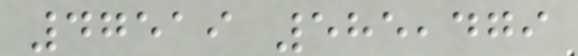47519 585,479
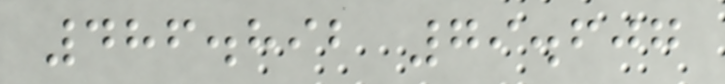486.892 79.607
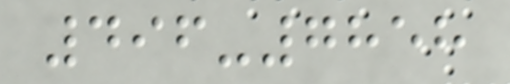496-7858
